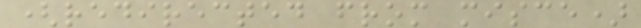(redirected from misce)
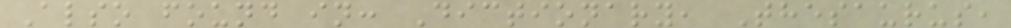Also found in: Dictionary, Thesaurus,
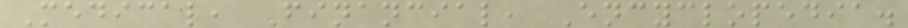Medical, Financial, Encyclopedia.
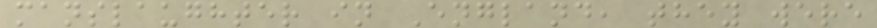manslaughter in England, they were
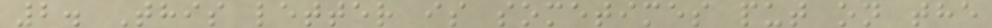2. This letter is sometimes put on the
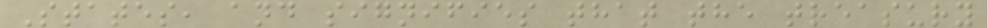States, and signifies that the treasury
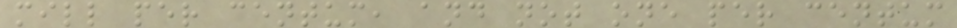mill per centum, and not one per centum
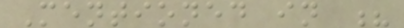Mentioned in ?
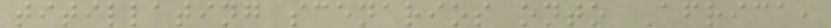titillating scenarios onto Africa,
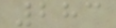283
